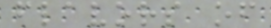flavors of
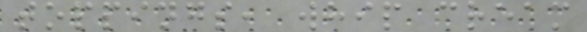toppings, whip cream
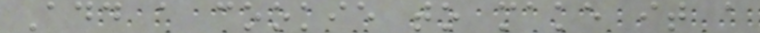Add a cookie to make it a
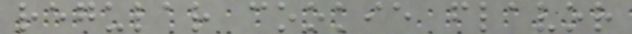regular cookie flavor
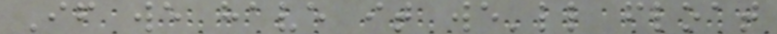If we have it we'll float
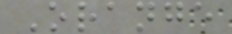Orange
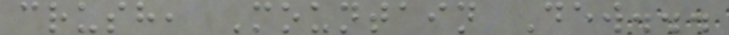crush, Mountain Dew...
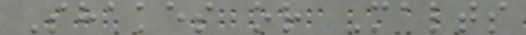Shakes or Malts
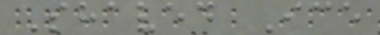Shaved Ice
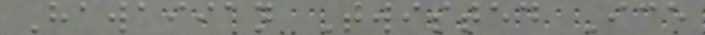Hawaiian Twisted Ice
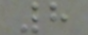8
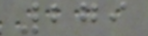279
